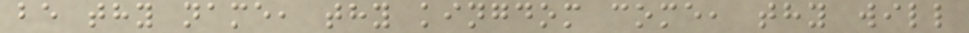be thy name, thy kingdom come, thy will
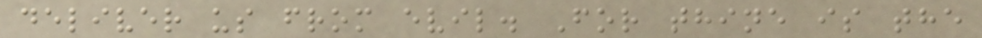deliver us from evil. For thine is the
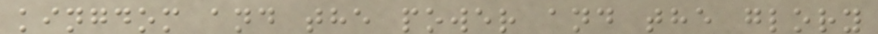kingdom and the power and the glory
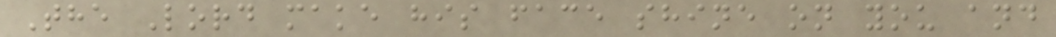The Lord make his face shine on you and
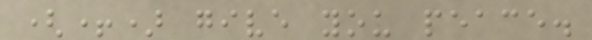(+) give you peace.
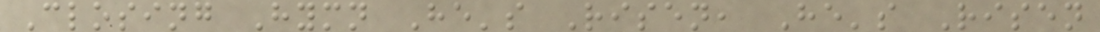Closing Hymn He's Risen, He's Risen
